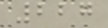227
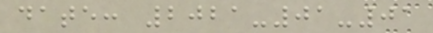date: 2021-01-01
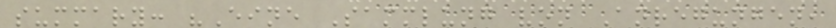summary: "Eine Sammlung von Anregungen,
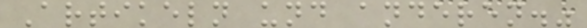Artikeln und anderen."
